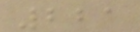221
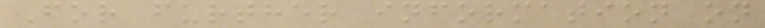For further information on
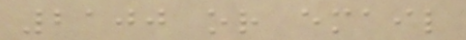2100 or email
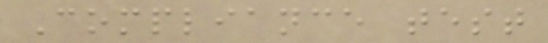Compliance test
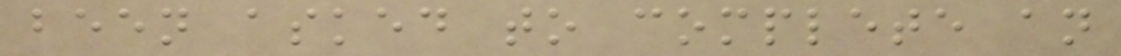been asked to complete an
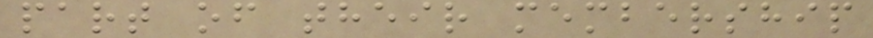part of their membership
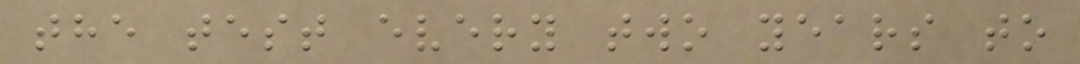the test every two years to
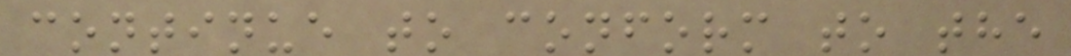continue to conform to the
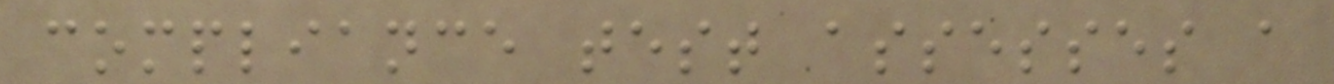compliance test assesses a
